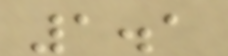1.1
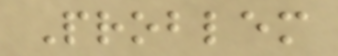Problem
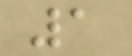1
